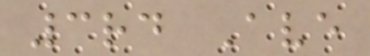3rd Ave
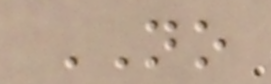NO
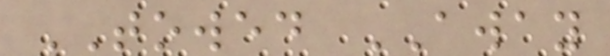TOWED AWAY
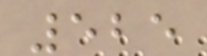525
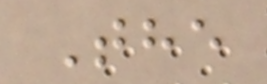The
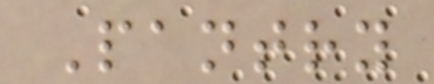Pantry
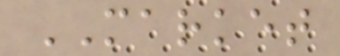MARKET
